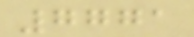7771
